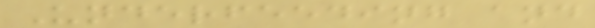Underfeeding and
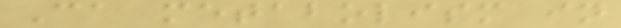Ca metabolism in
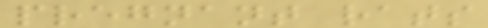pregnant rats
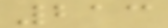213
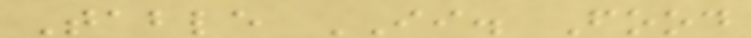Table II. Food
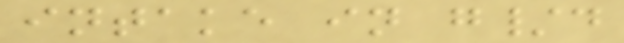intake in g/d
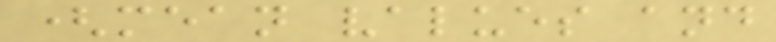(mean values and
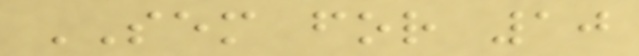SEM for 10
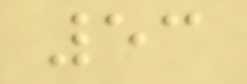53
